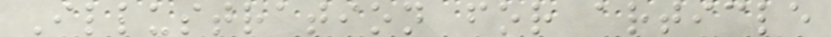Illustration for article
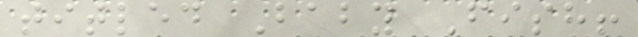titled Baby Fish!
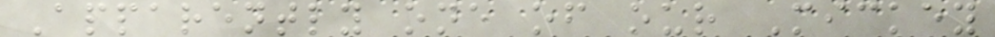Apparently one of our Mickey
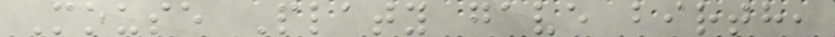Mouse Platy gave birth,
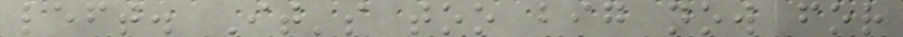left. It's too big now for
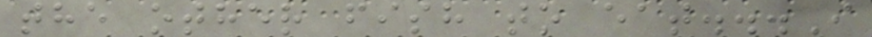the other fish to eat...I
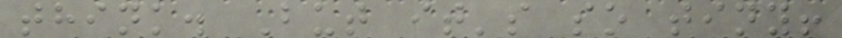think. But it's so tiny!
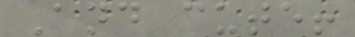And cute!
